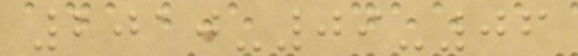2010-09-06
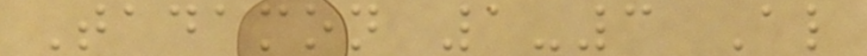Tadamon 1-3 Al
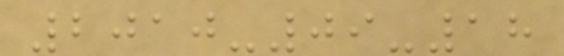2010-09-18
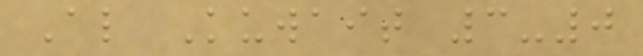Al Kuwait 3-0
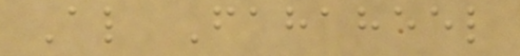Al Fahaheel
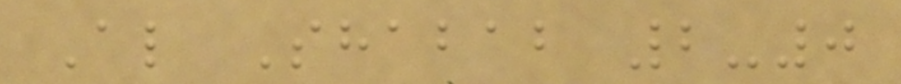Al Shabab 2-0
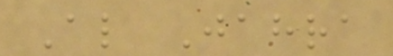Al Jahra
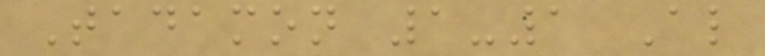Tadamon 1-1 Al
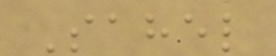Sahel
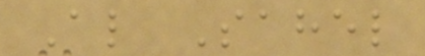Al Sahel
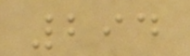294
